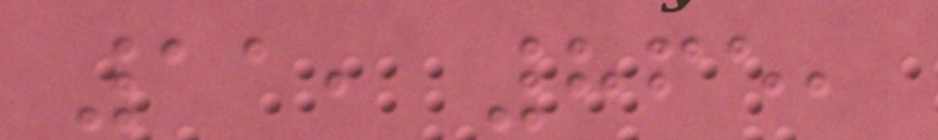11, 865,
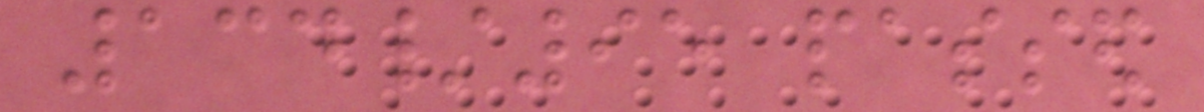134/95 passed
